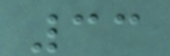33
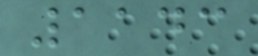1143
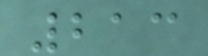213
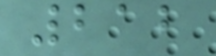212
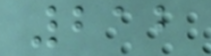212
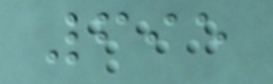695
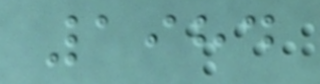1984
